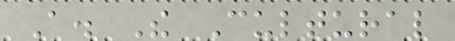A. The Cultural
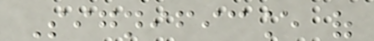Significance of
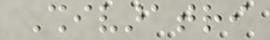Shivaratri
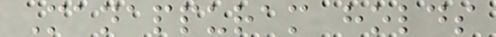Manappuram holds
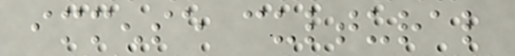immense cultural
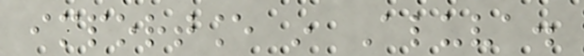importance in Aluva.
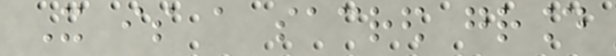It is a sacred ground
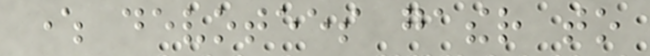where devotees gather to
